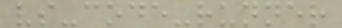vs-code-runner
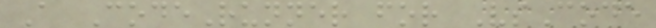A CodeRunner for VsCode
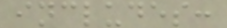includes:
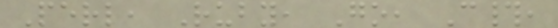Perl, Ruby, Go, C#,
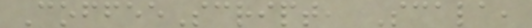CoffeeScript, Scala,
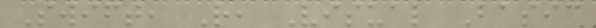Swift, R, Visual Basic
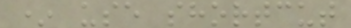* use shortcut
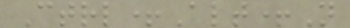Ctrl+Alt+N
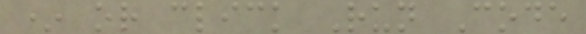* or click Run Code
